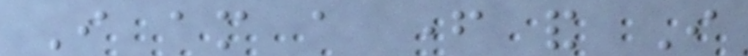I am a father and I
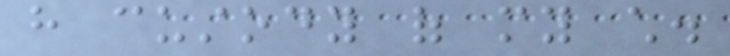have custody of my child.
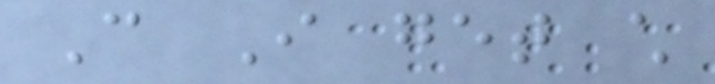Can I get child
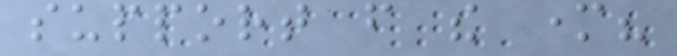support from the mother?
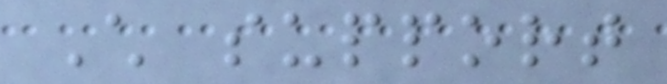Child support
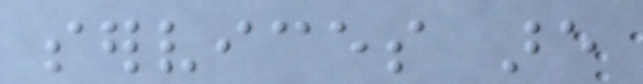services are
